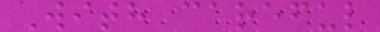With careful
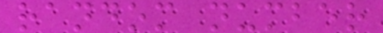random number
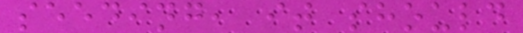seeding, it should
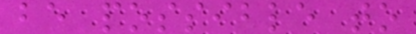be possible to
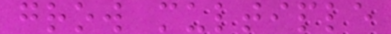grow multiple
